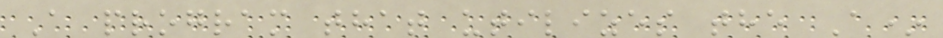A program that utilizes the A*
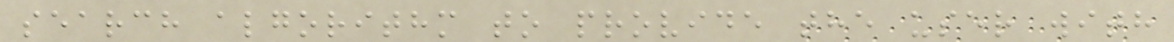search algorithm to provide the user with
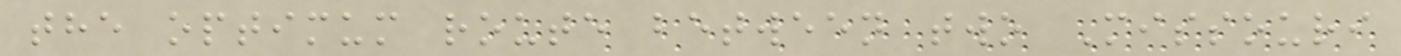the optimum route between two Missouri
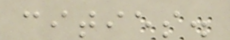cities.
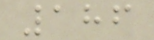186
